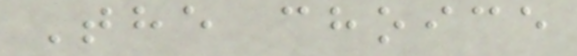The choice
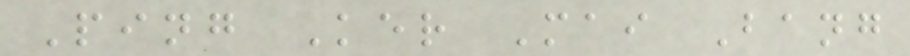Ping Ker Mai Bang
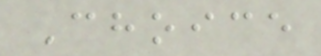Choice
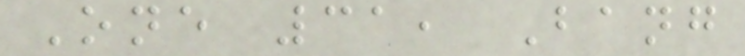One 31, Bang
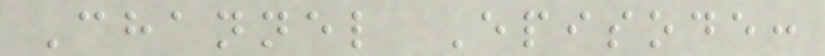Channel Episode:
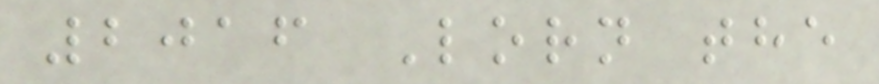2016 Lorn the
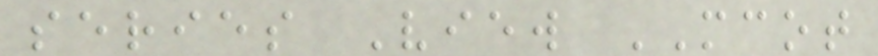series View MCOT
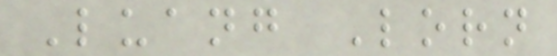Luang Lorn
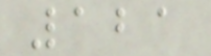121
